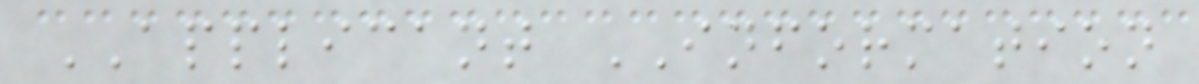APPLICANT INFORMATION
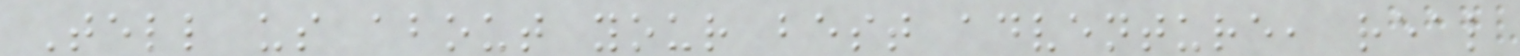Tell us about your best adventure, real
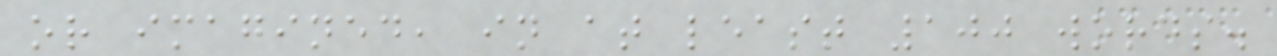or imagined, in at least 100 words.
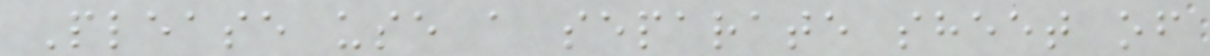Please use a separate sheet of
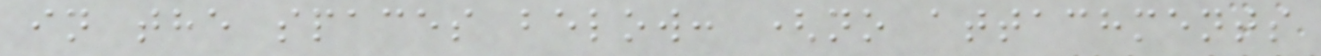in the spaces below: (no attachments
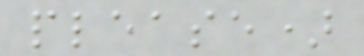please)
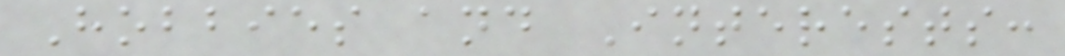Hobbies and Interests:
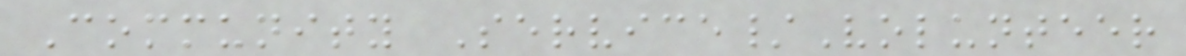Community Service/Volunteer
